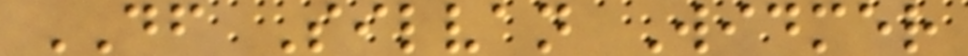DF Silvan Widmer
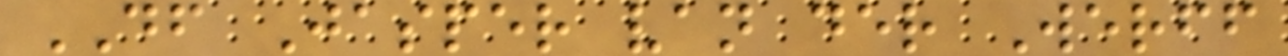DF Jasper van der Werff
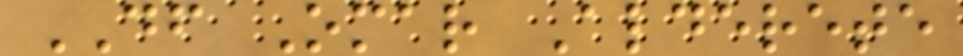DF Omar Alderete
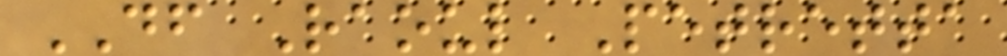DF Raoul Petretta
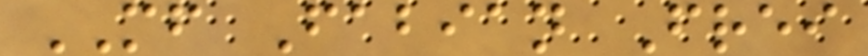MF Fabian Frei
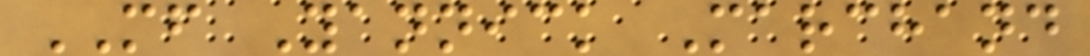MF Yannick Marchand
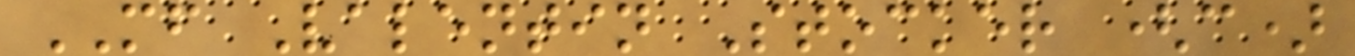MF Valentin Stocker (c)
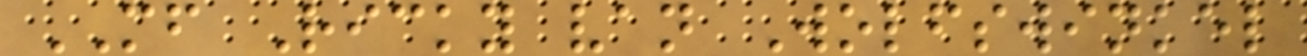MF Ricky van Wolfswinkel
